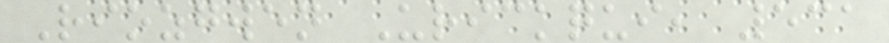Riozgwen Urickqui, 531
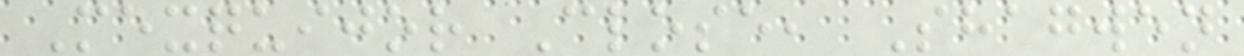Mexquijor Close, Shagwen
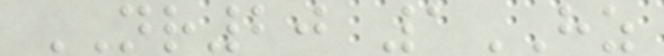NR20 1HZ
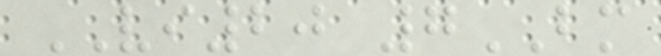VI20 7BM
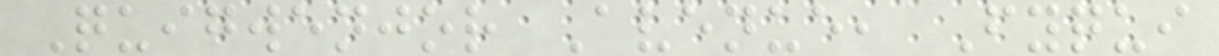Quigwenjor Avenue, Fyqui
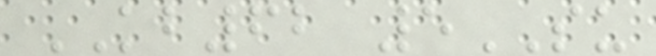KB62 5SU
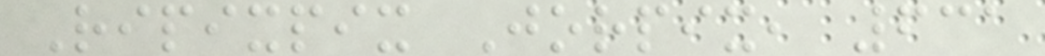Ripixpix Jorpix, 631
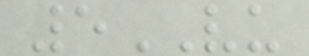5VU
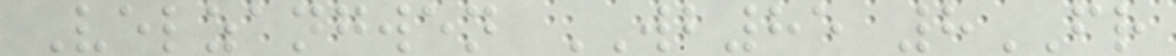Velzangwen WB85 8FR
